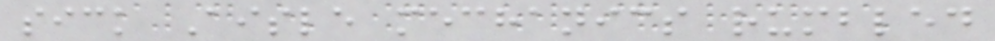sick Aisle mechanics rumbled
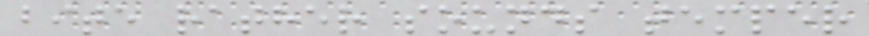bite rather sounds temper
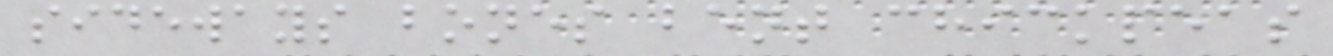sideways bones bent chickpeas
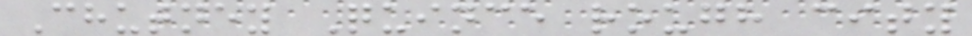Chutney Quince rough city
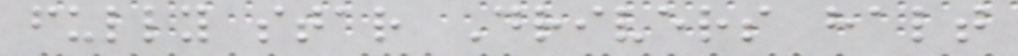fully star Drivers halt
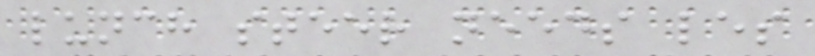lunch steer needs les
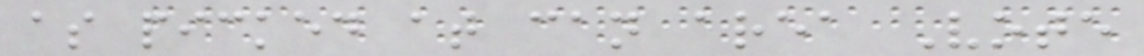as picked at can area Vote
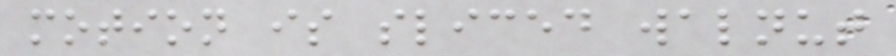motion is sliced walnut
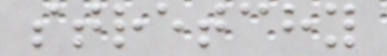stretchy
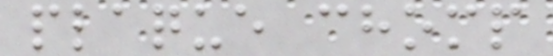plaque chomp
